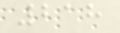218
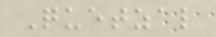Quetzal
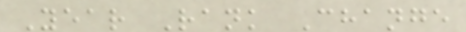Year Rank Change
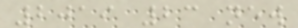2019 23 new
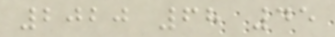2020 68 45
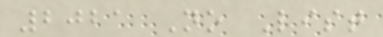2021 No List
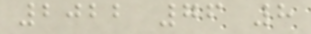2022 76 8
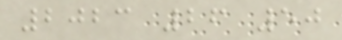2023 26 50
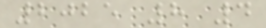2025 8 4
